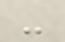-
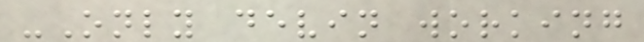-Only devin working
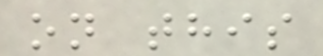on this
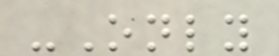-Only
